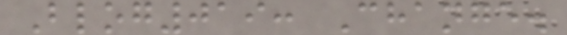Blog019: Change.
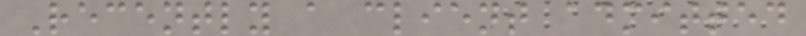Recently a client admitted
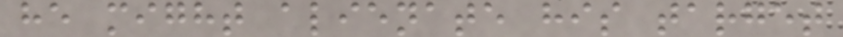he might alienate his target
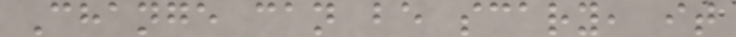Change can be scary, it
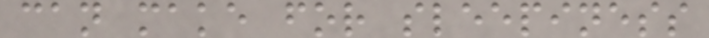can make for sleepiness
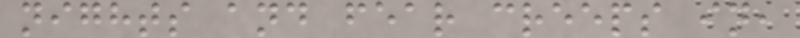nights and fear creeps in,
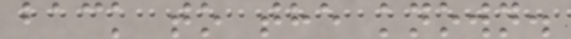back to the known.
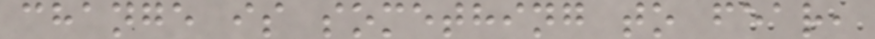change is something to fear,
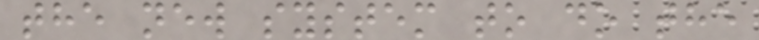the new system to do the
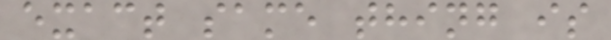exact same thing is
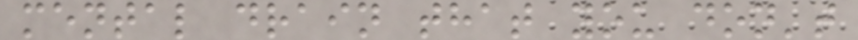mental drain that you don't
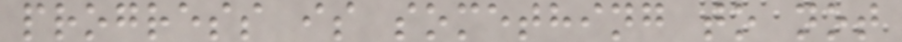progress is something to not
